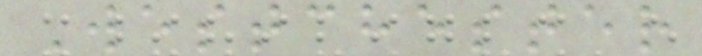Westchester
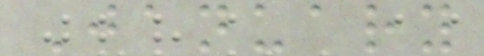January
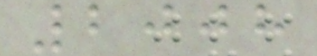2008
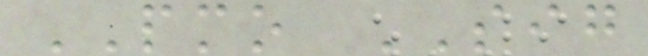PMO SIG
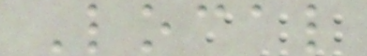Local
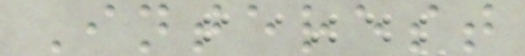Interest
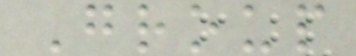Group
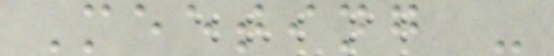Meeting -
